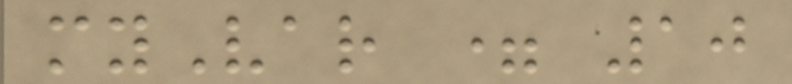myVar = 10
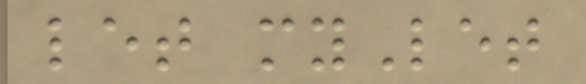let myLet
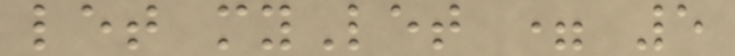let myLet = 5
